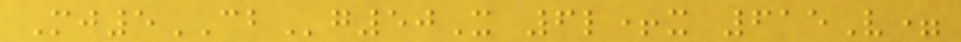Mj5CBg50X 6l+x 615V=
